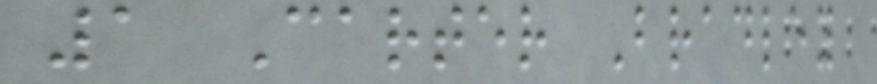1 Carter Bradley
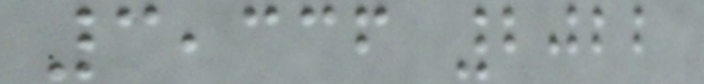3,336 2022
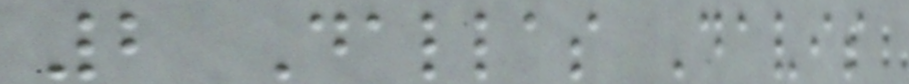2 Dallas Davis
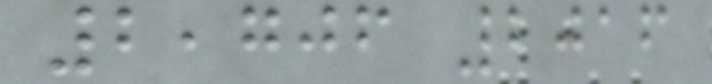2,706 2016
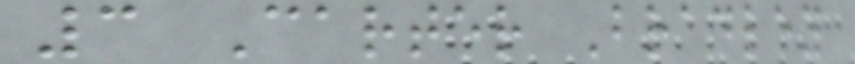3 Carter Bradley
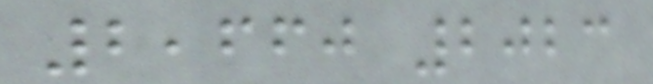2,660 2023
